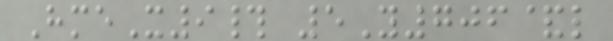HmeX9# 5Y706&l
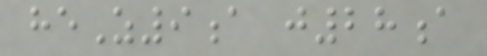heZ9a j28a
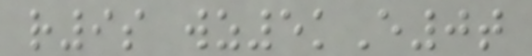r9s wz5kE0t
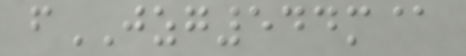fJZG544m@
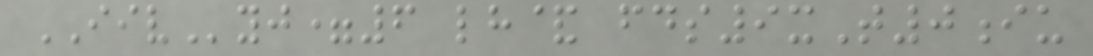IIVyj=6 lh& fds9xT0iu
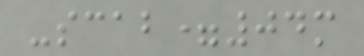-scab=04m
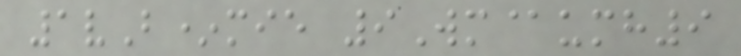1vB*mie 9Wm@umh9
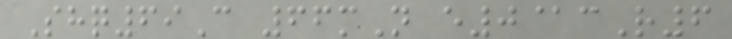Shq69C 66mN e0@cR6
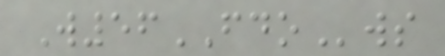W56FDOws
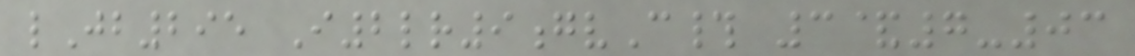lJb295 I2lr9gvC# 3&7-03
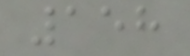158
